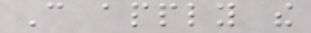Can apply the
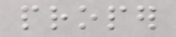proper
